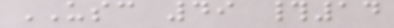USC 49 #14
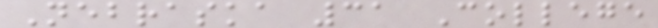Nebraska 31 College
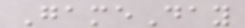GameDay
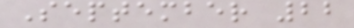September 22
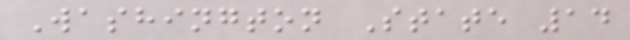Washington State 14
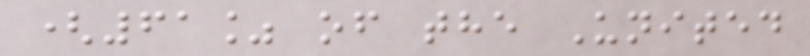(61% of the United
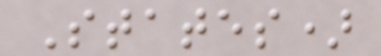States)
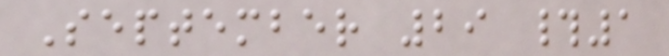September 29 #1
